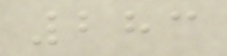283
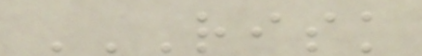RISK
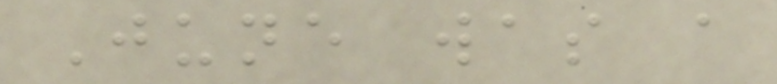June was a
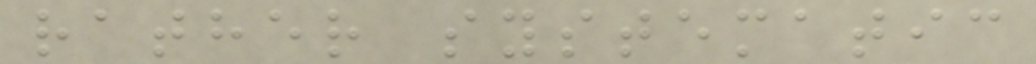rather systematic
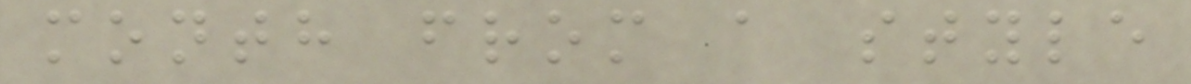month from a style
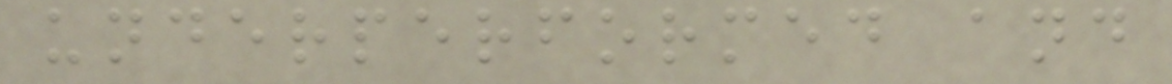underperformed and
